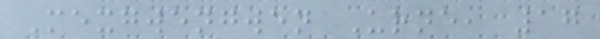Mexgwengwen Urne, 17
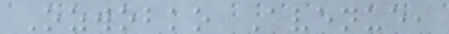Ozwobko Avenue,
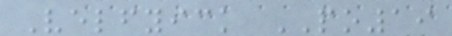Velfyick PO19
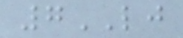7LJ
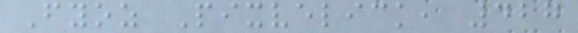Fyoz Pixvelick, 427
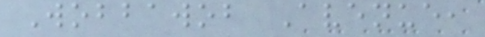Wobbawob Avenue,
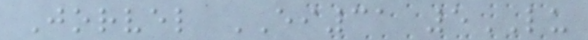Jorvel EI31 5LU
